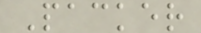Packer
